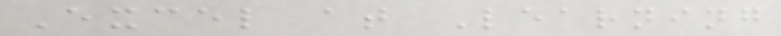Excel at Learning
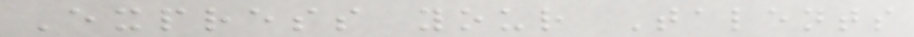Express your Talents
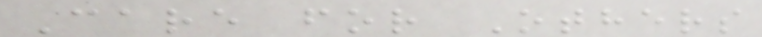Care for Others
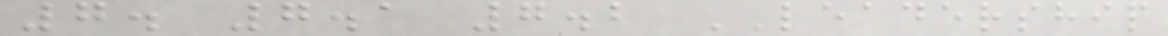7. 7.1 7.2 LEADERSHIP
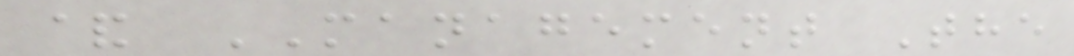& MANAGEMENT The
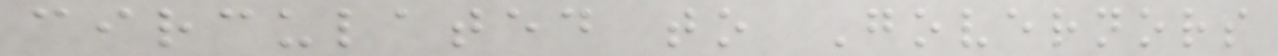circulated to Governors
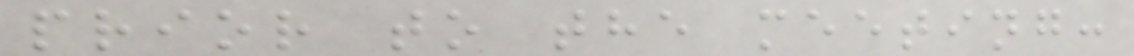prior to the meeting:
